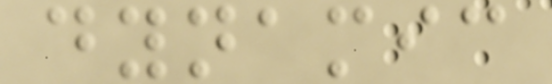dynamic
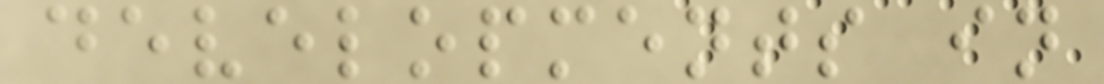developments in
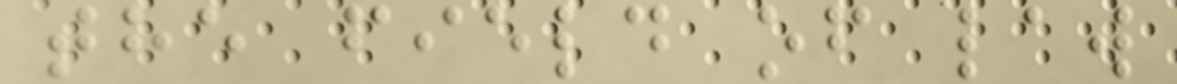the field of law
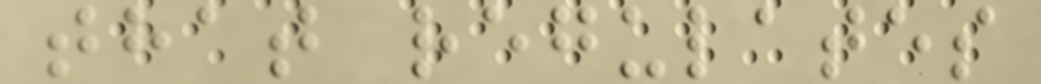that regulates
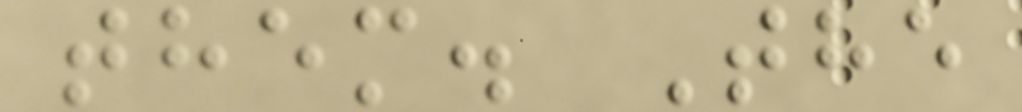them. The
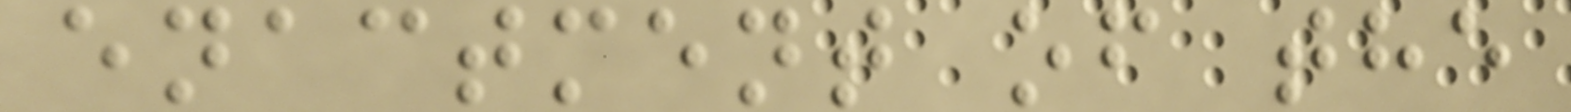enactment of the
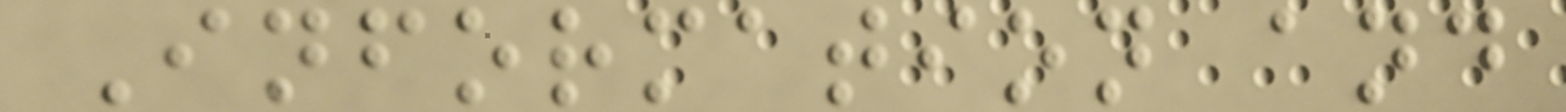Information and
